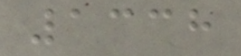1338
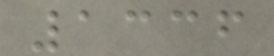1336
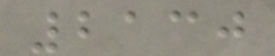2130
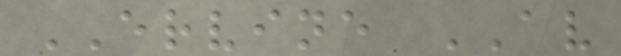ERVINE AV
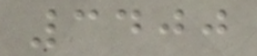3400
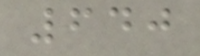640
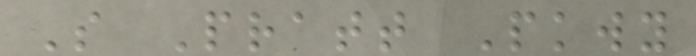S Pratt Pkwy
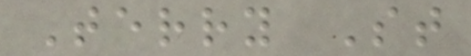Terry St
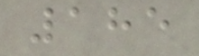185
